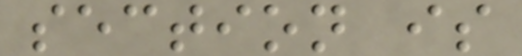section is
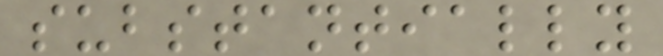substantially
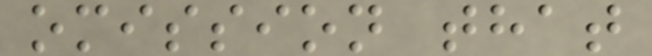omission that
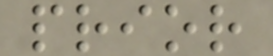prior
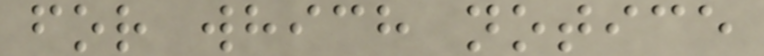for which notice
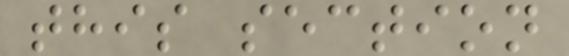this section
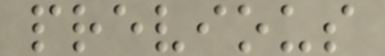previous
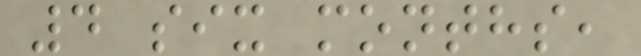4 six months,
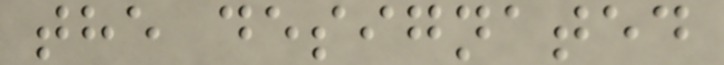the designated
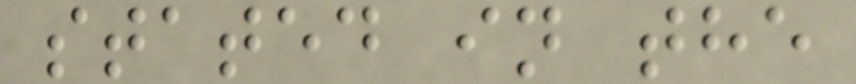stated in the
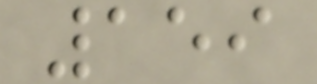159
